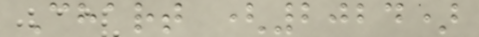Chart (2024)
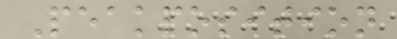Peakposition
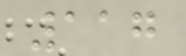117
